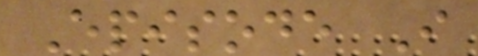Episode I
